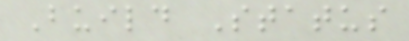Build Status
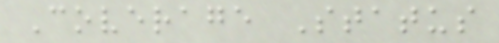Coverage Status
